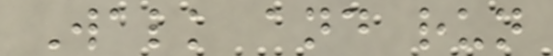Walk and run
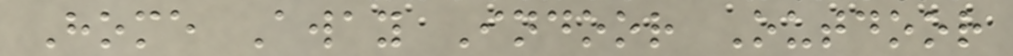Home Away Indoor Outdoor
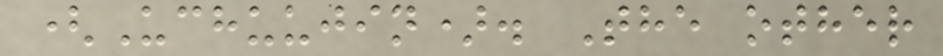(Uchuujin). The other
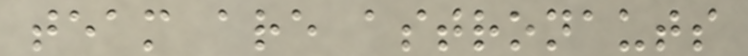team are astronauts
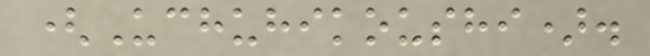(Uchuhikoushi).
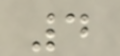4
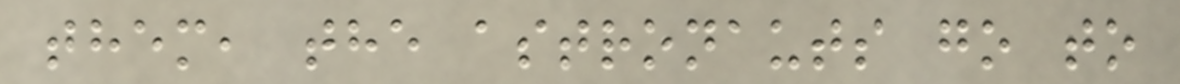them, the astronauts go to
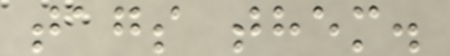tags them.
